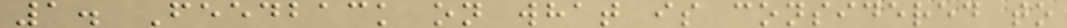1. Feedback on what is considered to
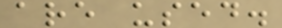are used.
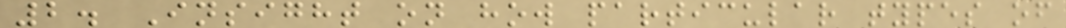2. Insight on how particular types of
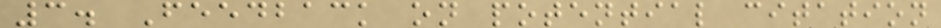3. Feedback on potential citation
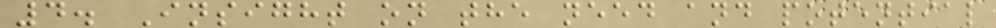4. Insight on the need and potential
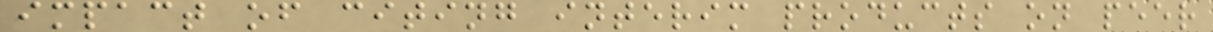impact of citing interim products on peer
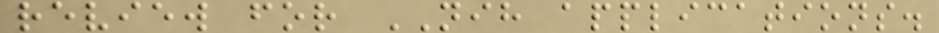review for NIH applications.
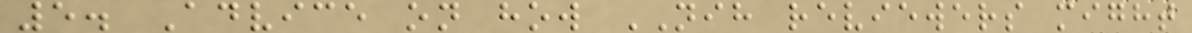5. Advice on how NIH reviewers might
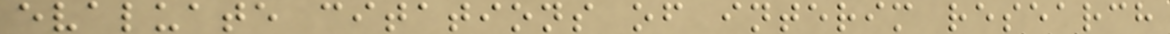evaluate citations of interim research
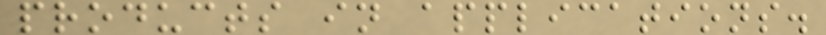products in applications.
